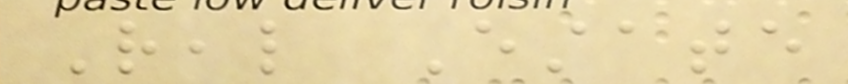Real Estate
